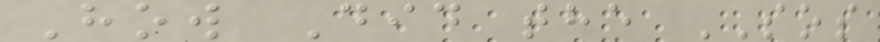How Did the SOS
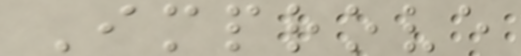Improve
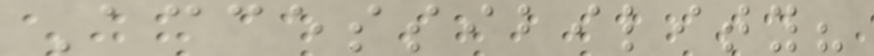Accessibility?
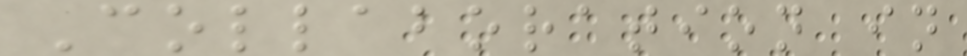Collaboration in
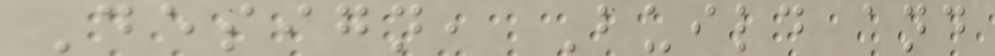Design, Build and
